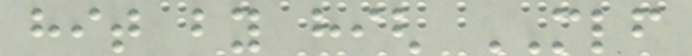hit by high MLF
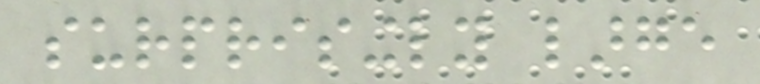surprisingly large
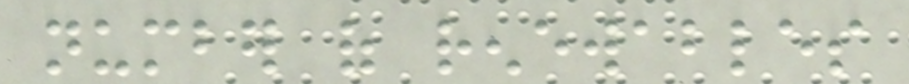number of renewables
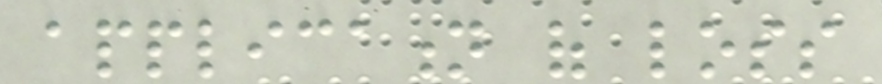application of loss
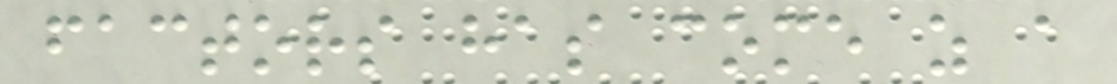factors has come as a
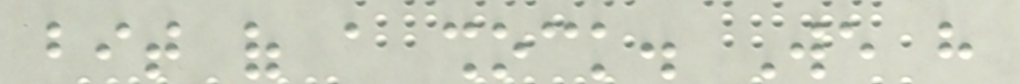bit of a shock. We have
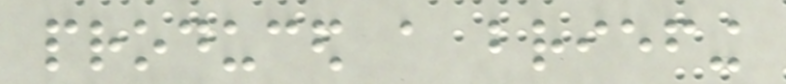produced a briefing
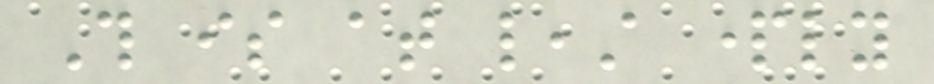This is at least partly
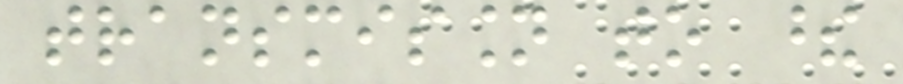transmission to these
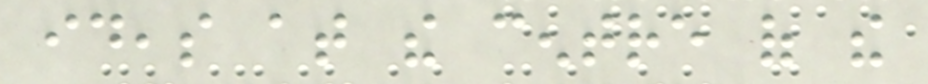ideas at the centre of the
